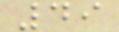49
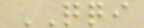QQI
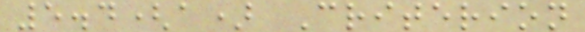5.4(a) Criterion
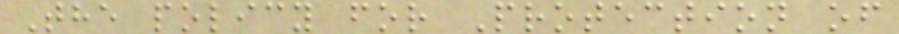The policy for Protection of
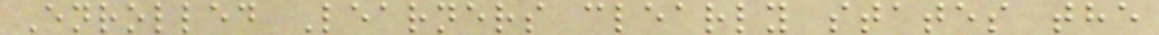Enrolled Learners clearly states the
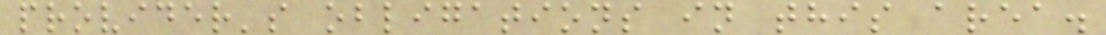provider's obligations in this area.
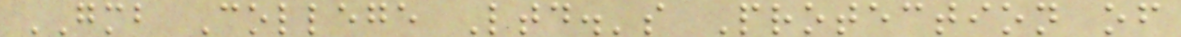GMB College Ltd.'s Protection of
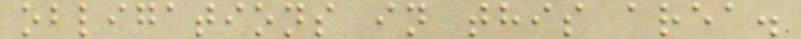obligations in this area.
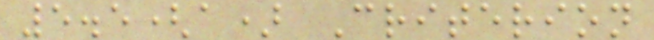5.5(a) Criterion
